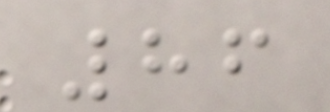86
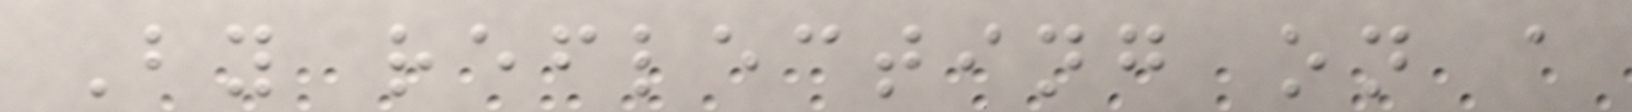By reflecting on a
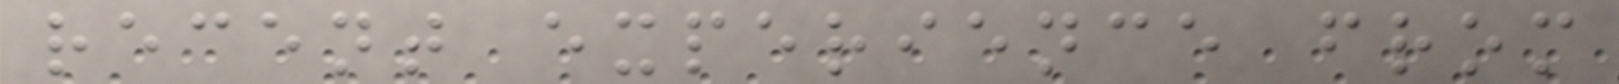recent experience from
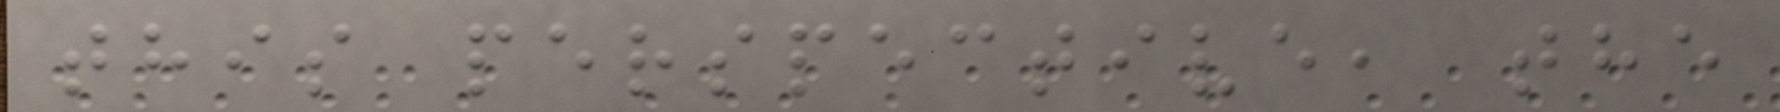this perspective, the
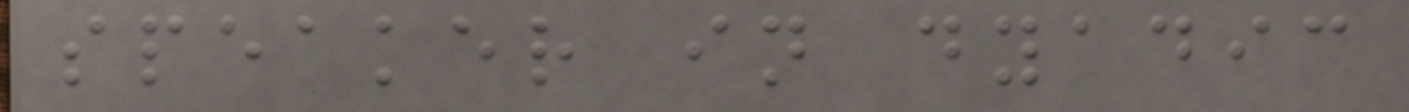speaker in dyadic
